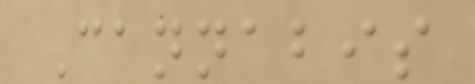Cannabis
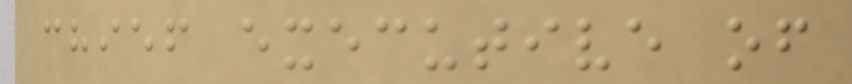chief executive of
